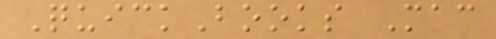QuickBooks Mac
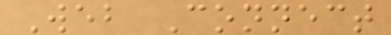Web Connect
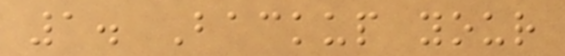1. Backup your
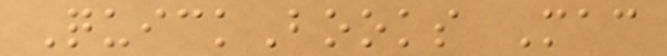QuickBooks Mac
